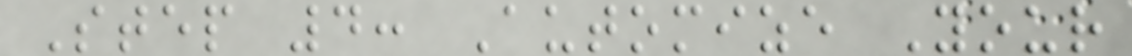Step 4: Automize Your
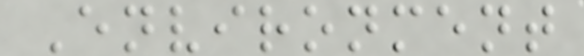Environment
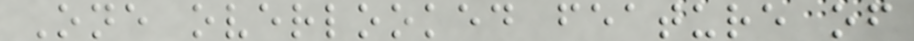One overlooked feature of
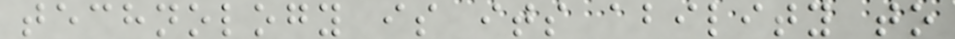technology is its ability to
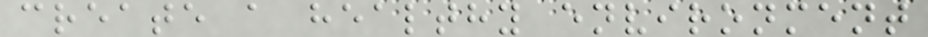create a healthy environment
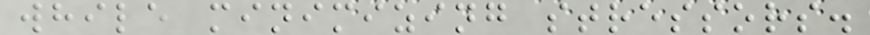while minimizing stressors.
